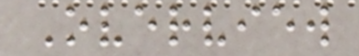Overview
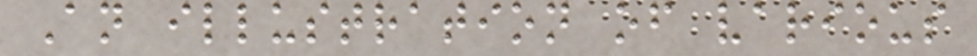An illustration of various
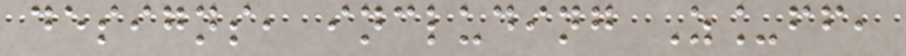designs, including Z_ff,
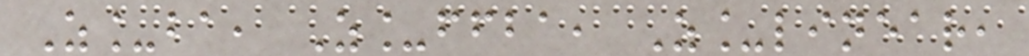Z_ba, Z_ffba, Z_linear,
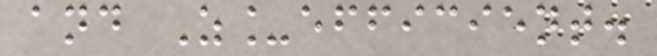and Z_efficient.
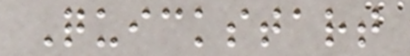Quickstart
